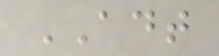ADT
